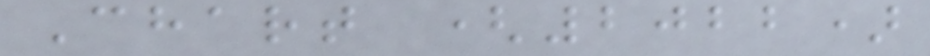Chart (2022)
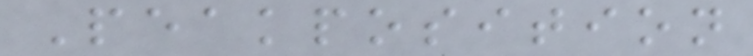Peakposition
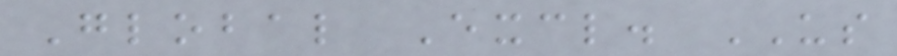Global Excl. US
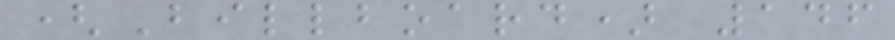(Billboard) 146
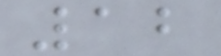12
